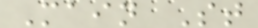Main St
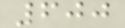600
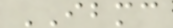IBMC
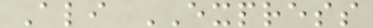Ali EXPRESS
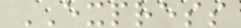EXPRESS
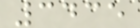3435
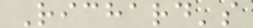Richard's
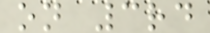on 3rd
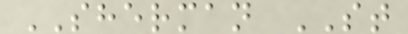SHERMAN ST
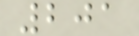201
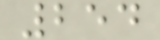254
